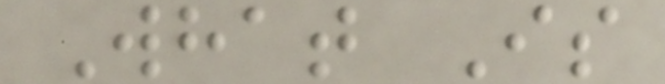What Is
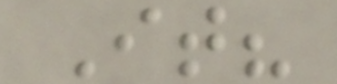It?
